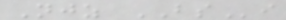Njz BSi
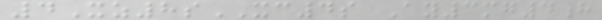4Xz8sXC4s Ay3mg4h
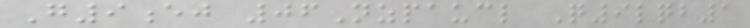G9ej 06Nzpaucl Q9lqb1
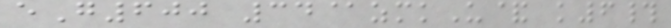eG600 34@zmkU& k6#
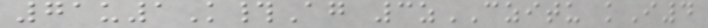71u1K#Ag 3zCZITU kI4
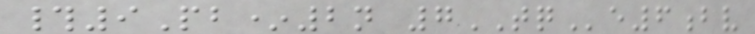#9Pb*2n 7TQe6bv
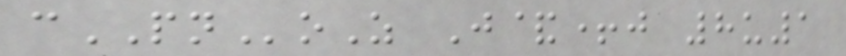cPNoZ J&+j 8u1
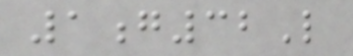1g32L
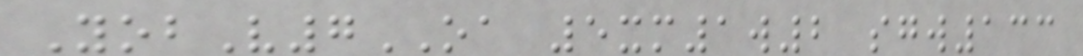YobV7OA 5xm1w2 sgw133
